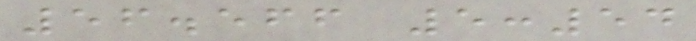56.566 5:54
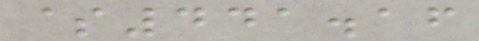$441.16
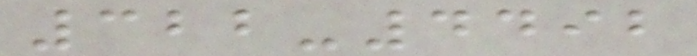322-4492
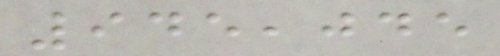945,045
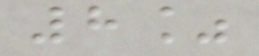8%
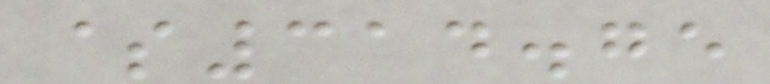$314.75
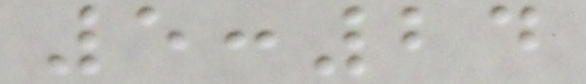5:24
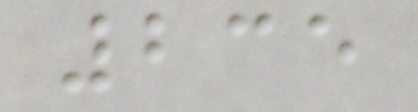235
